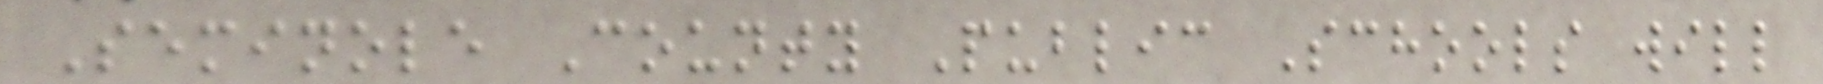Seminole County Public Schools will
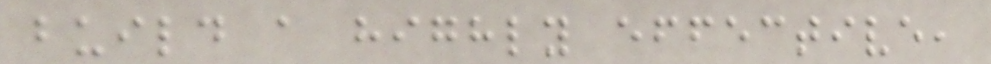build a highly effective,
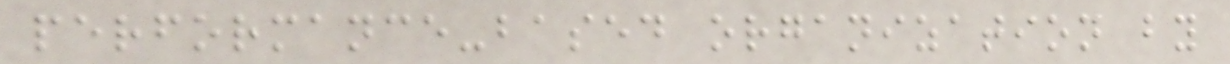performance-based organization by
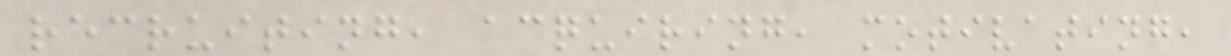recruiting, acquiring, motivating,
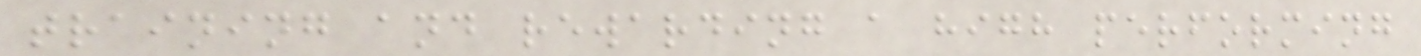training and rewarding a high performing
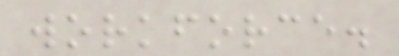workforce.
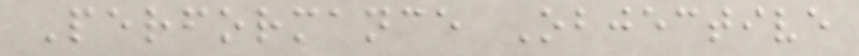Performance Objective
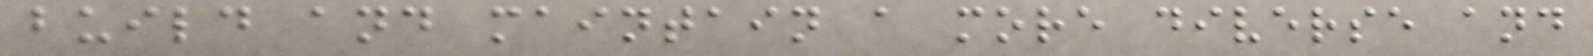build and maintain a more diverse and
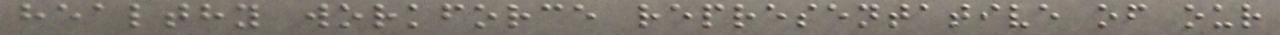healthy workforce representative of our
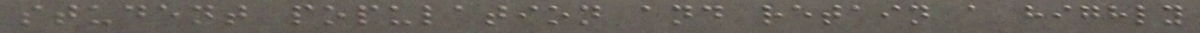student population and retain a highly
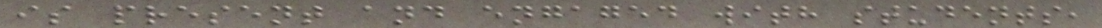is present and engaged with students,
